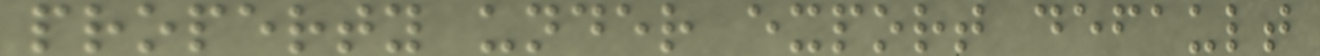property under export default
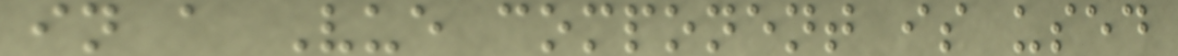in a Vue component is used
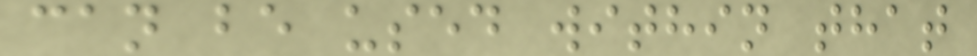can be used within that
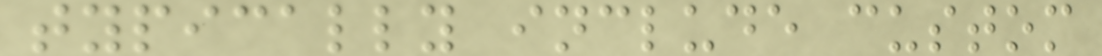typically include custom
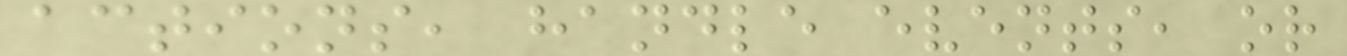actions, handle events, or
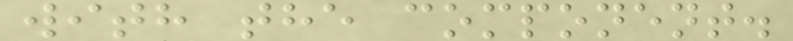with the component.
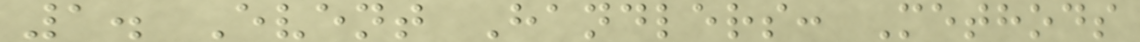1. Event Handlers: Methods
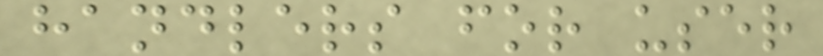handlers for user
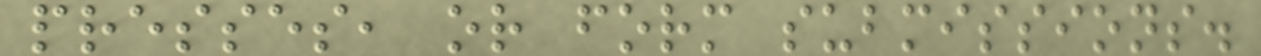presses, or form submissions.
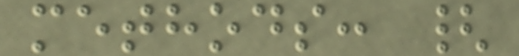methods: {
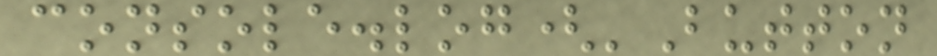console.log('Button
